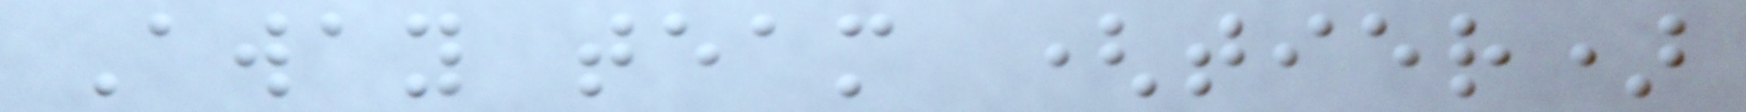Away team (tier)
